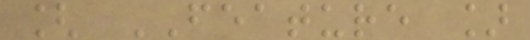[ FEATURE ]
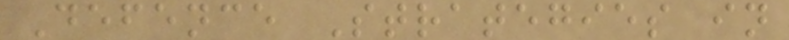Defence Strategies in
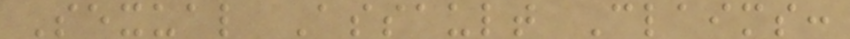Sexual Assault Claims:
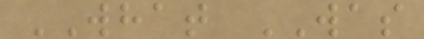WHAT WAS
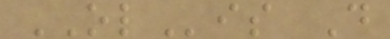OLis D
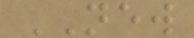NEW
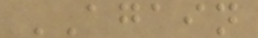AGAIN
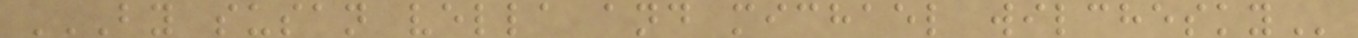BY SUSAN VELLA AND MICHAEL WILCHESKY
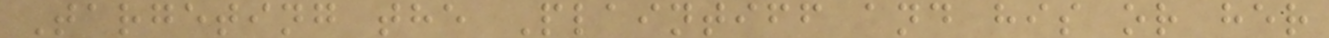Targeting the Plaintiff and his or her
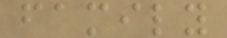family
